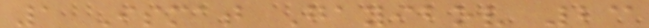1 Ismat Gayibov 23
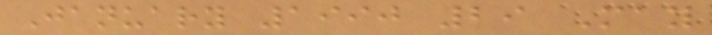January 1990 29 May
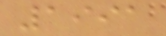1991
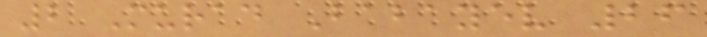2 Murad Babayev 26
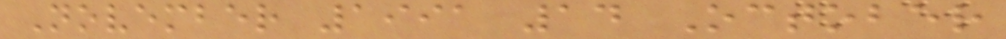November 1991 14 October
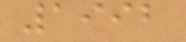1992
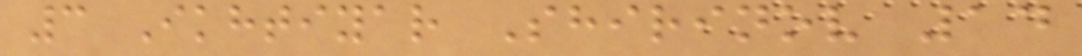3 Ikhtiyar Shirinov 14
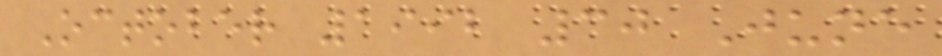October 1992 30 June
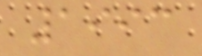1993
